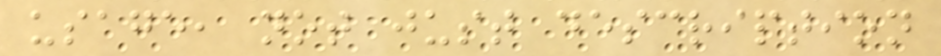usage, not just description
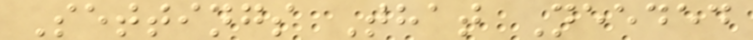Settings That Needed
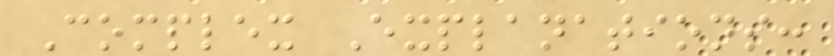Complex Explanations:
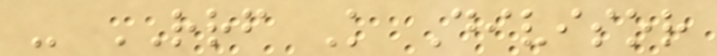- RRF K Divisor
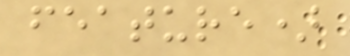feature)
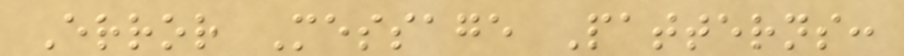Error Message Patterns:
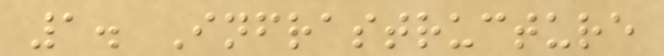1. Infrastructure
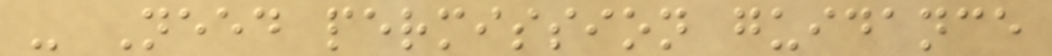- Need permission guidance
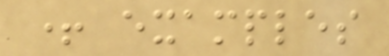+ examples
